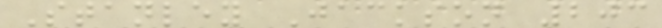Stanley Jackson 203
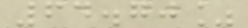64.70%
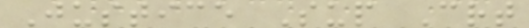Justice Sup Crt
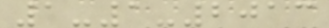1-1-2013
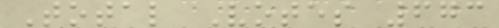Total Votes 673
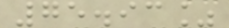75.93%
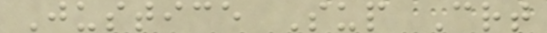Justice Sup Crt
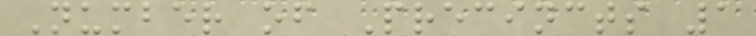Number of Precincts 1
